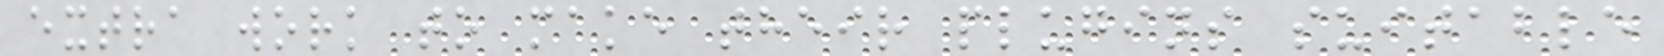extra work to make their plugins suitable
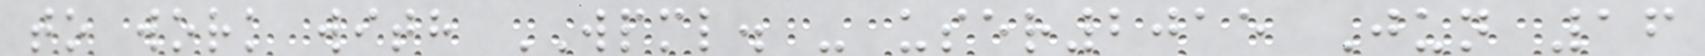to work with WPML. - user2015 Jun 16
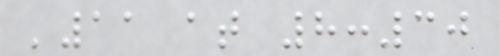'11 at 8:30
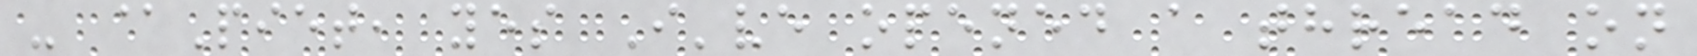- @Piet, yes I've opened a thread on
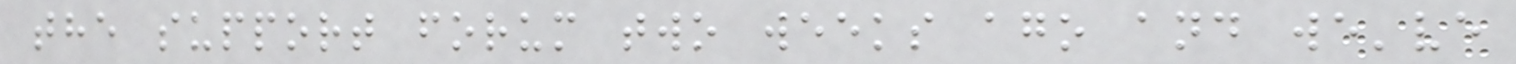the support forum two weeks ago and we've
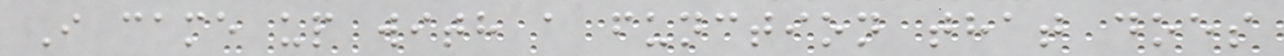I came up with a function that does
